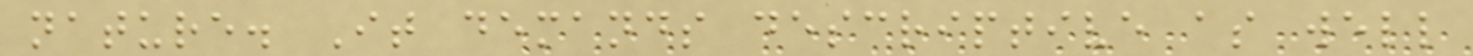nature. It demands descriptive as well
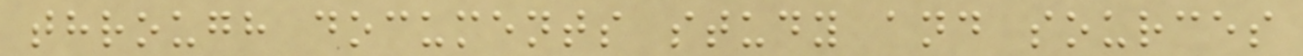through documents study and sources
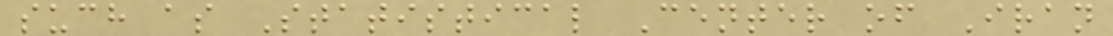such as Statistical Center of Iran
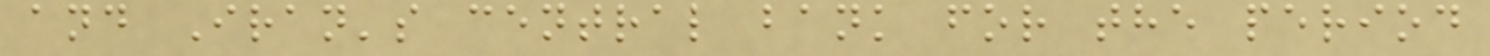and Iran's central bank for the period
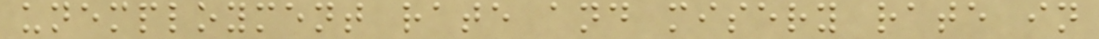unemployment rate and misery rate in
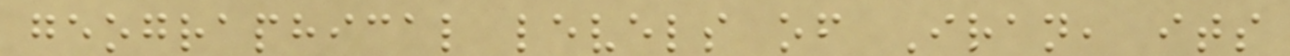geographical levels of Iran, its
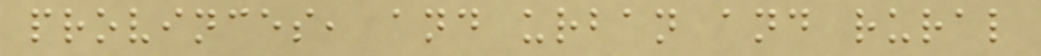provinces, and urban and rural
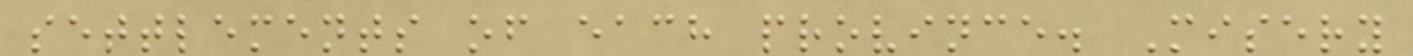settlements of each province. Misery
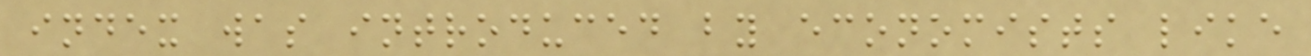index was introduced by economists like
